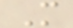M
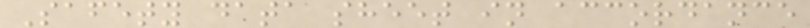Safety data sheet in accordance
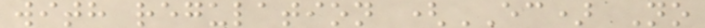with regulation (EC) No
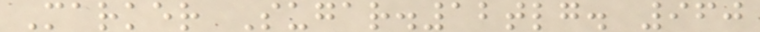Marker Sugar.12tlg. 960
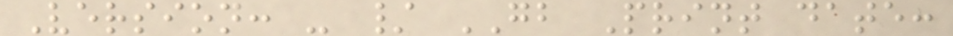Version: - / GB Print date:
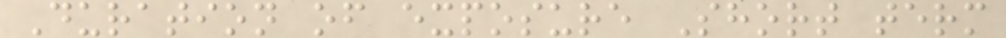Duration of exposure Short term
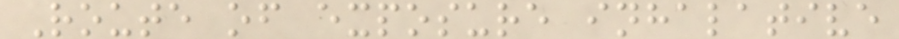Route of exposure inhalative
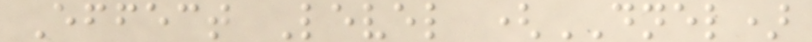Effect Level (DNEL)
